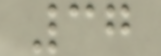37
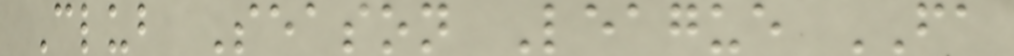Club Season League FA
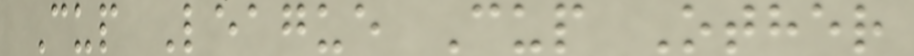Cup League Cup Other
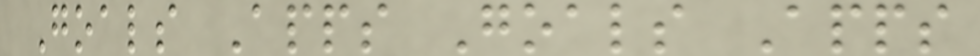Goals Apps Goals Apps
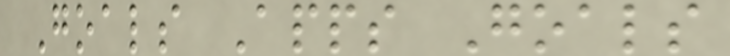Goals Apps Goals
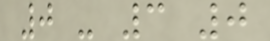0 - 3 0
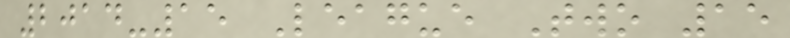2014-15 League Two 15
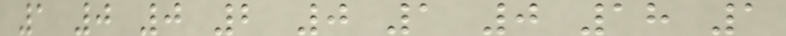1 0 0 2 0 1 0 18 1
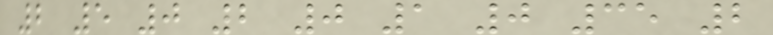2 5 0 2 0 1 0 35 2
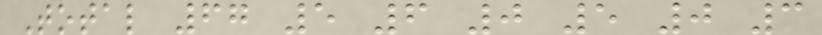Total 67 5 6 0 5 0 3
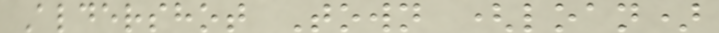Aldershot Town (loan)
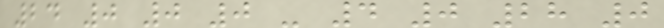24 0 0 0 - 4 0 28 0
